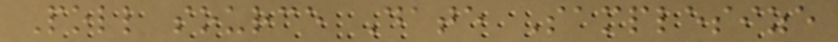Poll source Date Samplesize
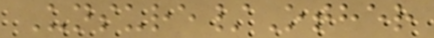Unsure/Other
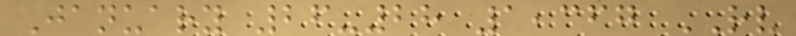January 26-28 1,367 RV
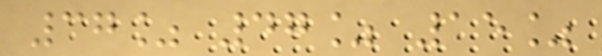37% 47% 15%
